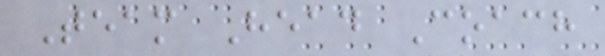Team Head Coach
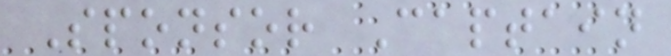Sponsor Captain
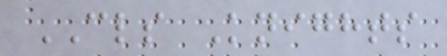CLS Knights
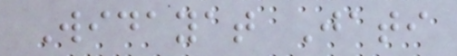Widayat Jati
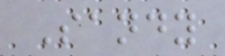Sandy
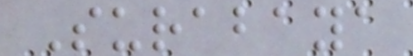Surabaya
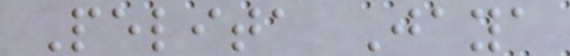Pelita Jaya
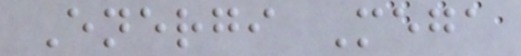Energi Mega
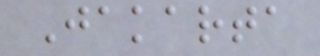Jakarta
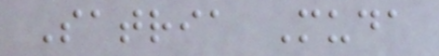Satria Muda
